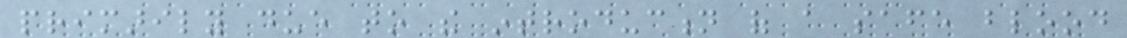primarily due to the introduction of a safe blood
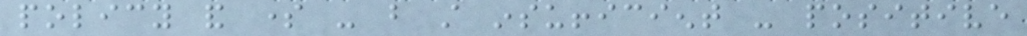policy and some - but still insufficient - positive
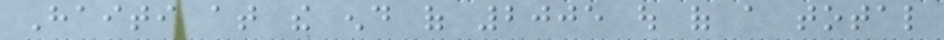Haiti at the end of 2005 out of a total
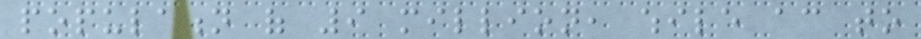population of 9 million, while according to
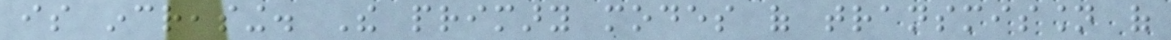is increasing. The primary modes of transmission of
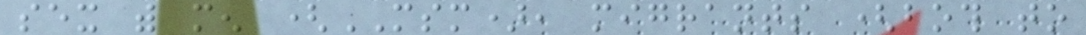sex with men (MSM), migrants (both to
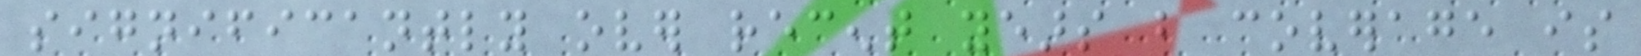significantly over recent years but coverage is
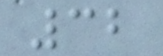32
